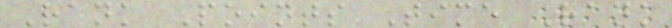Rank Points Time Rank
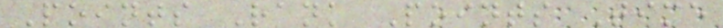Points Rank Points Time
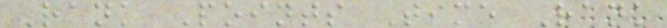Rank Points Time Rank
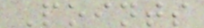Points
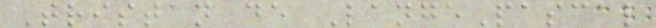Tristan de LangePascal
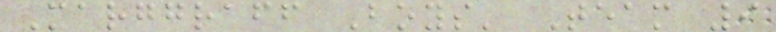Marggraff Boys' Team 9
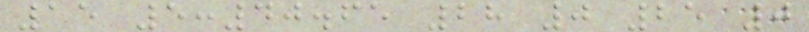15 5:40.65 28 0 25 0
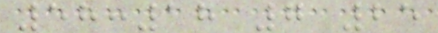58:18 7 25
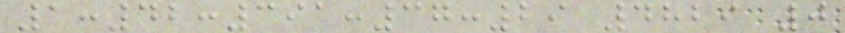1:42:391:37:29 4829 0
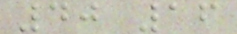40 16
